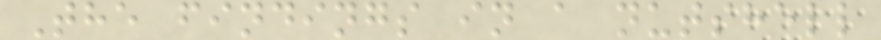The findings in a nutshell
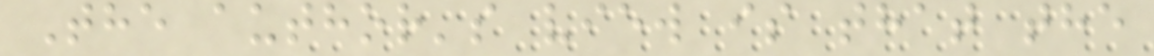The author's view is that the
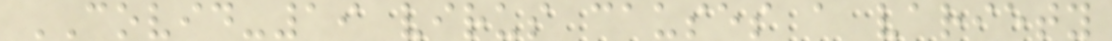COVID-19 virus causes a variety
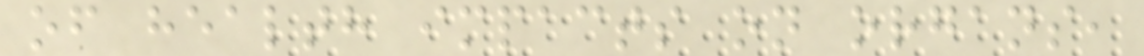of health impacts on organs,
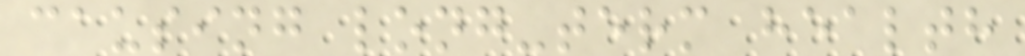causing long-term health
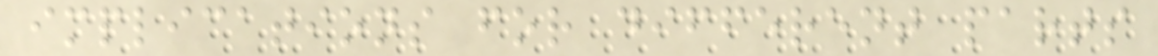implications for different parts
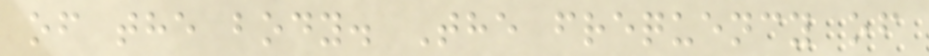of the body. The frequency of
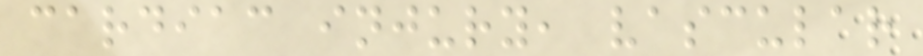cardiac injury, vascular
